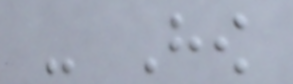- How
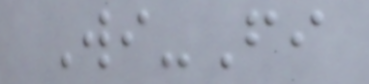Wi-Fi
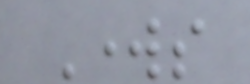Works
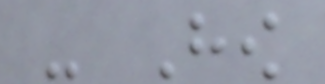- How
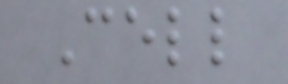Cell
